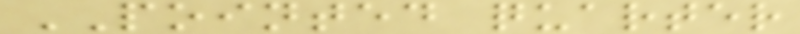POINTED quarter
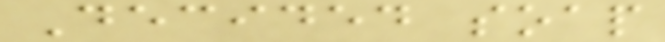Decided soap
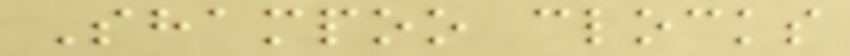Shampoo clocks
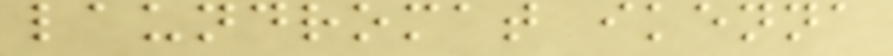laundromat ikenna
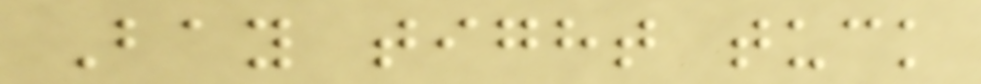Bay tight tuck
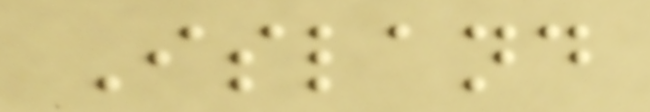Island
